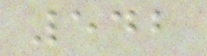542
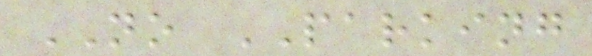NO PARKING
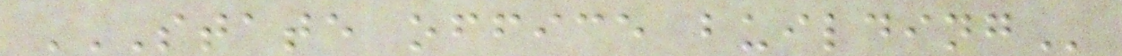STATE OFFICE BUILDING
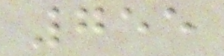755
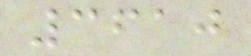3610
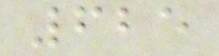625
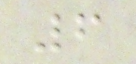6
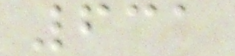631
